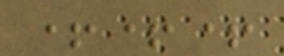+++
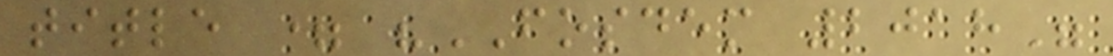title = "FOSDEM 2018"
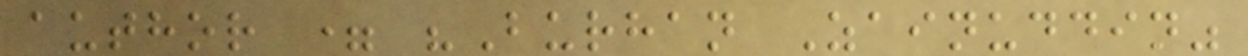author = "Burhan Zainuddin"
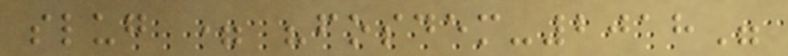slug = "fosdem-2018"
